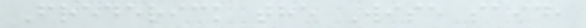Frederick the Wise said,
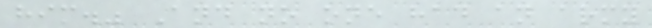him." And no one had an army
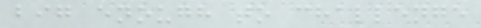big enough to challenge
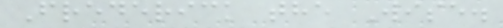Frederick the Wise.
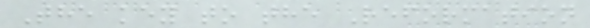The key to the Reformation
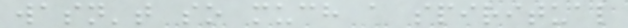wasn't so much a spiritual
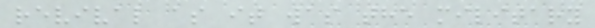revival as it was the military
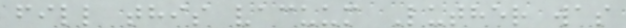fill this vacuum Luther was
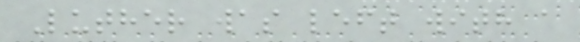Luther was left with a
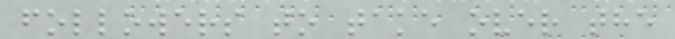followers to take over the
